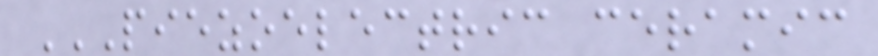PIEZOELECTRIC CERAMIC
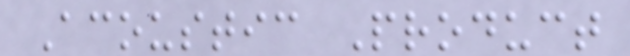Acoustic Product
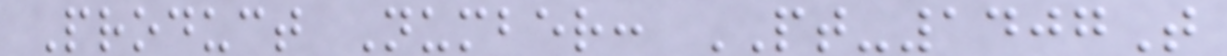Product Number: PT-1407T
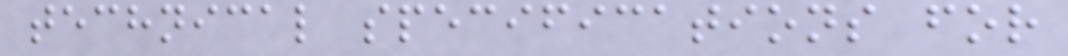technical specifications for
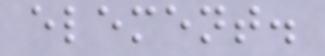element.
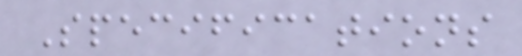Specifications
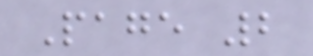Page 2
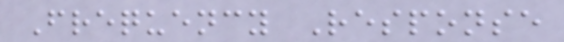Frequency Response
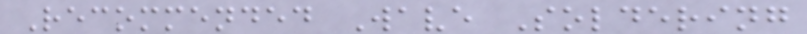Recommended Wave Soldering
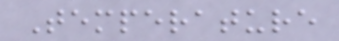Temperature
